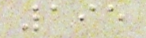195
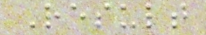Result
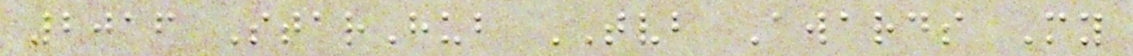2016 StarHub TVB Awards My
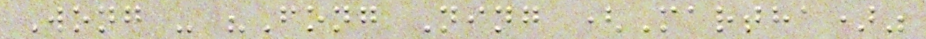Wong - "Fong Ning (Martha)"
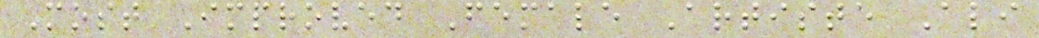Most Improved Female Artiste Ali
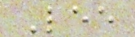Lee
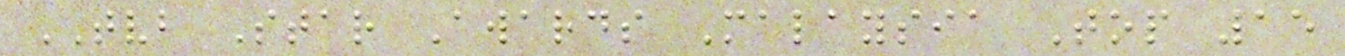TVB Star Awards Malaysia Top 15
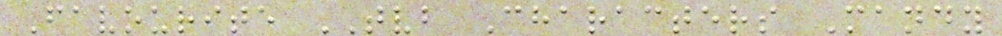Favourite TVB Characters Mandy
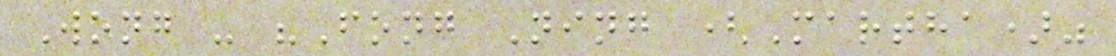Wong - "Fong Ning (Martha)"
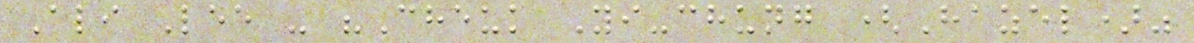Ali Lee - "Cheuk Yi-chung (Hazel)"
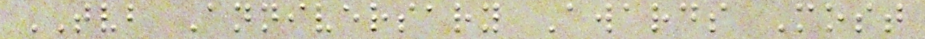TVB Anniversary Awards Most
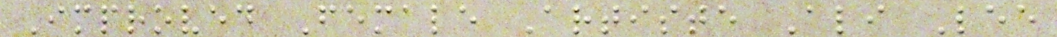Improved Female Artiste Ali Lee
